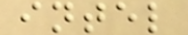intel
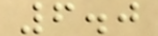6.0
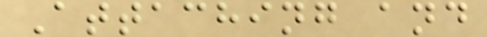Attaching and
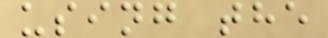using the
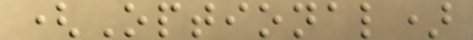(Optional)
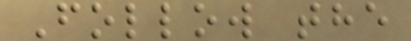Follow the
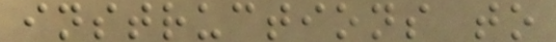instructions to
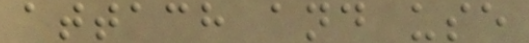attach and use
